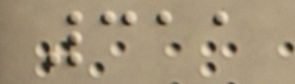311
